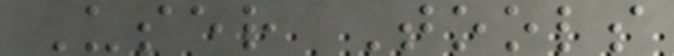User Tools
